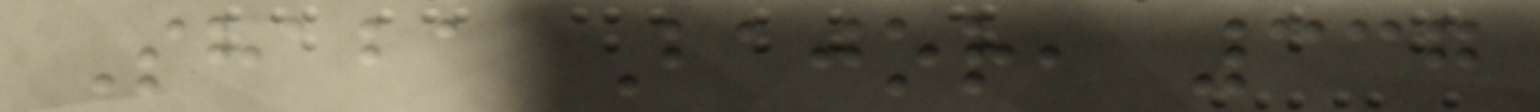Shaba Bajor, 337
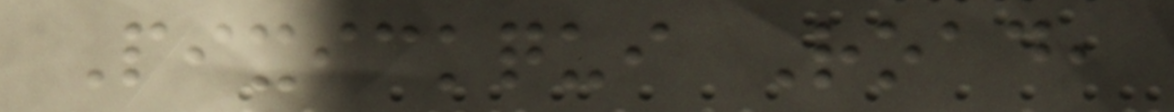Pixickqui Road,
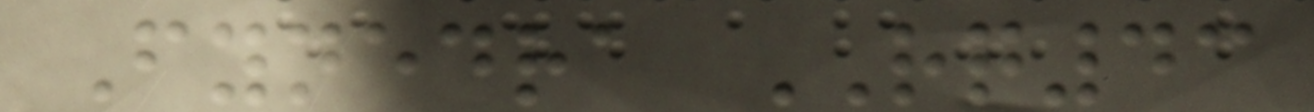Fynedra RQ43
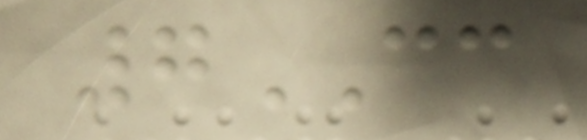7CC
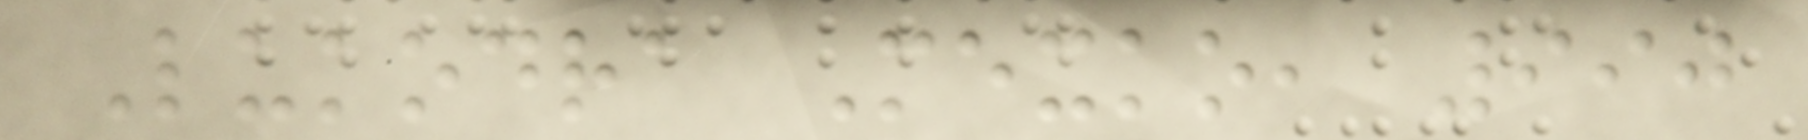Lukodra Mexko, 990
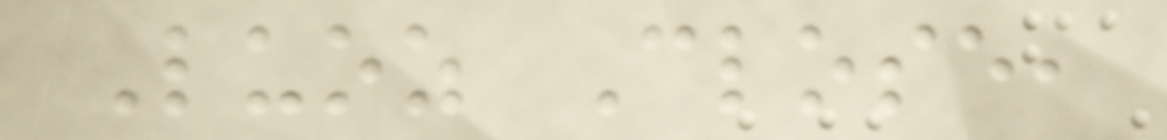Luoz Close,
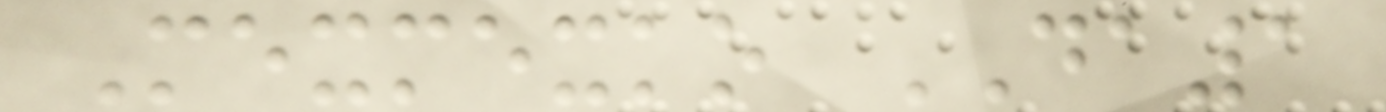Mexmexko DA1
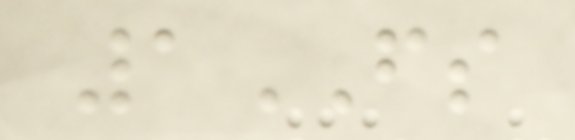1FS
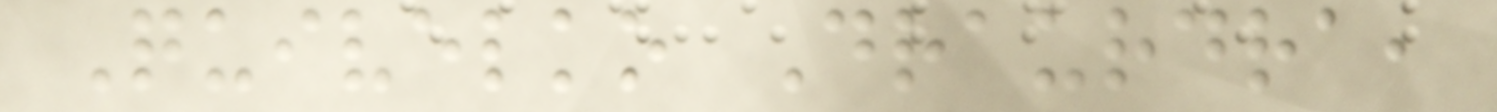Quivelko Draurdra,
